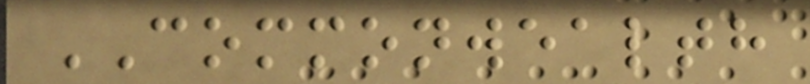COMMONWEALTH
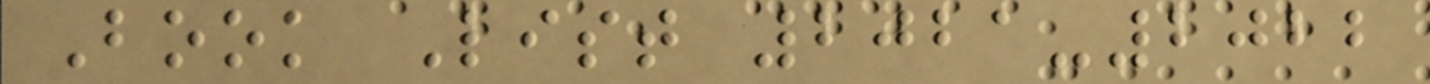Book List 2021-2022
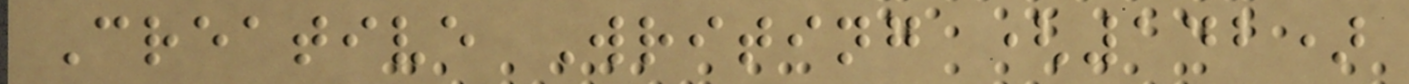Creative Writing (142)
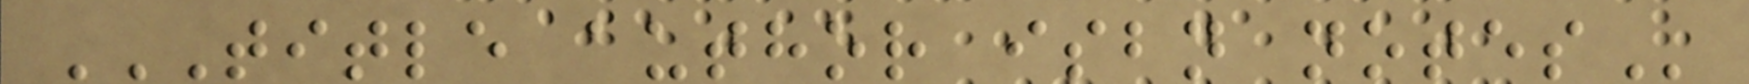TITLE AUTHOR ISBN NOTES
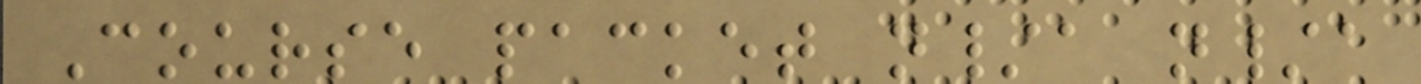Course packet n/a n/a
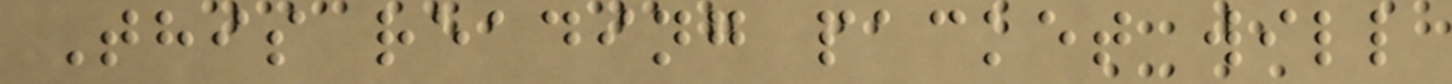This reading packet will
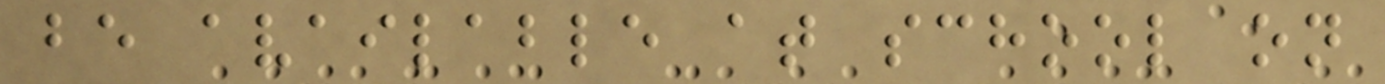be available at school on
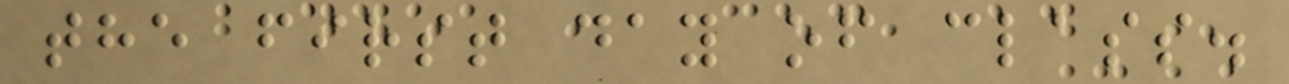the first day of class.
